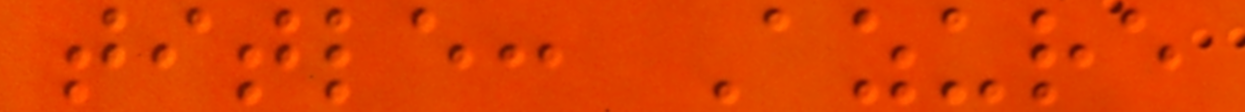title: Azure
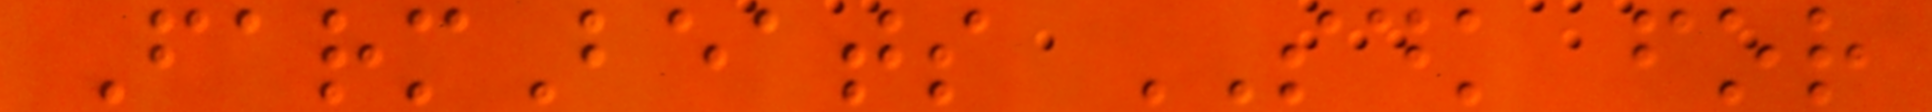FarmBeats SDK for
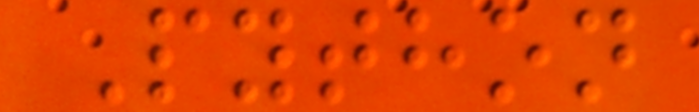Python
